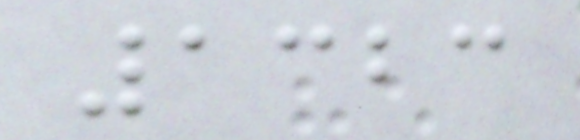1323
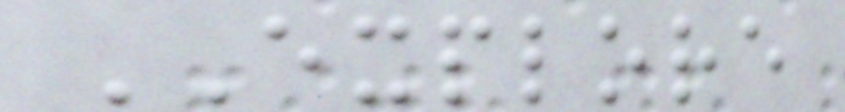EXPLORE
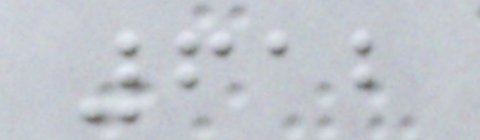612
